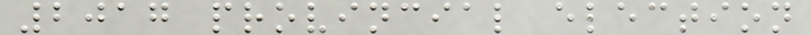2017 provincial election
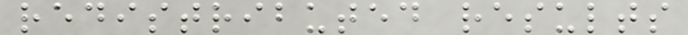redistributed results
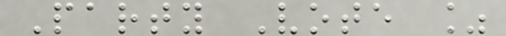Party Vote %
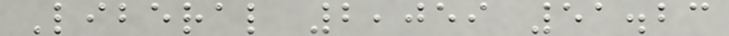Liberal 2,059 51.23
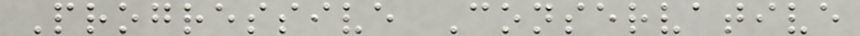Progressive Conservative
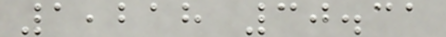1,218 30.31
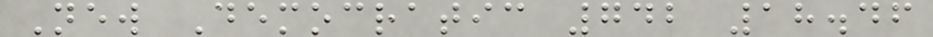New Democratic 742 18.46
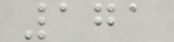171
